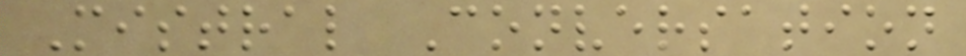Mistral Conversation
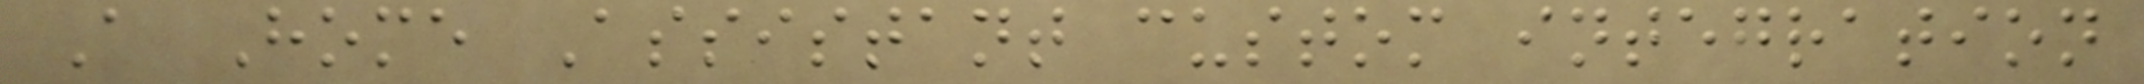A Home Assistant custom integration
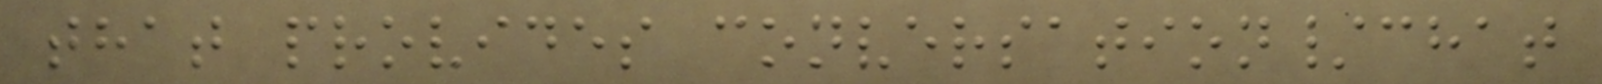that provides conversation/chat
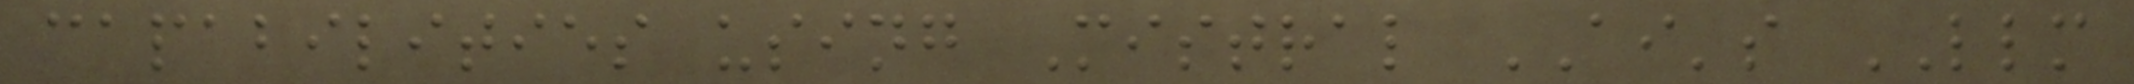capabilities using Mistral AI's LLM
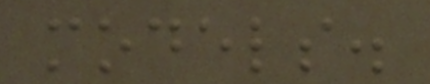models.
